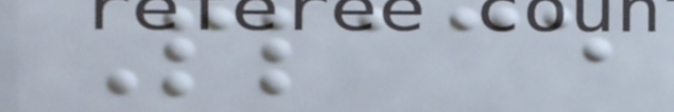Place
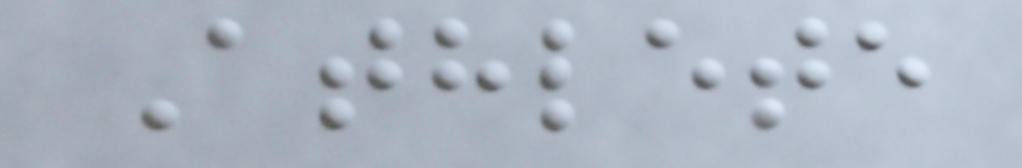Athlete
